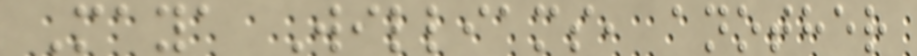Maya Williams, another
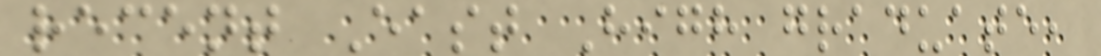recent East High graduate,
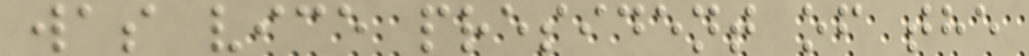was vice president of the
